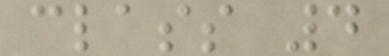class 4
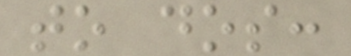to dos:
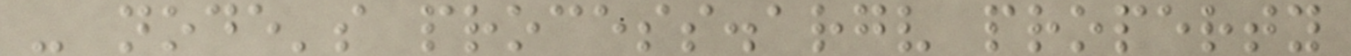- node's process.argv property
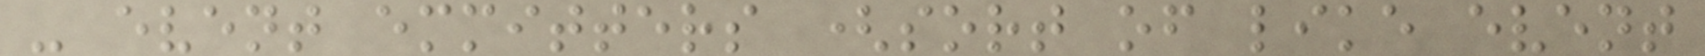- event emmitters (sort of like event
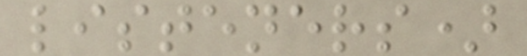listeners)
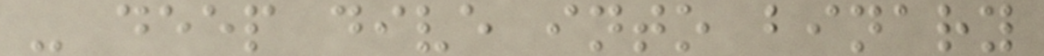- deep dive into binary
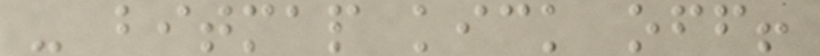- bitmap kick off!
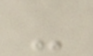-
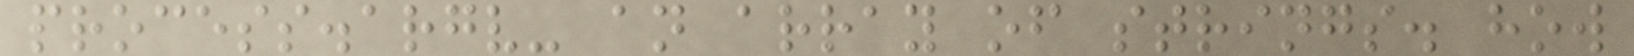process.argv- an array of strings. how
